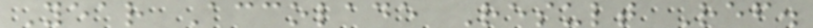Year Accolade Result Ref.
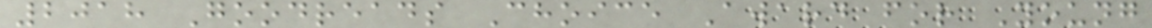2018 Goodreads Choice Award for Young
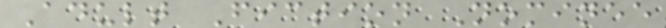Adult Fiction Nominee
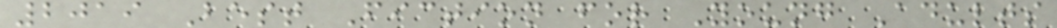2019 Best Fiction for Young Adults
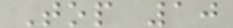Top 10
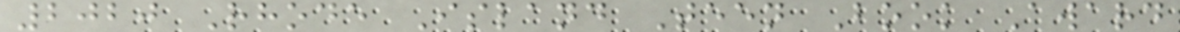2020 Rhode Island Teen Book Award
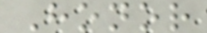Honor
